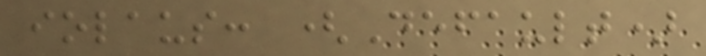iolaus: (Default)
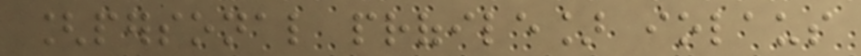[personal profile] iolaus
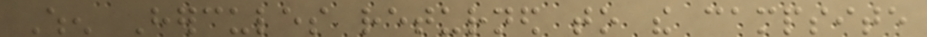When Hercules returned to the campsite
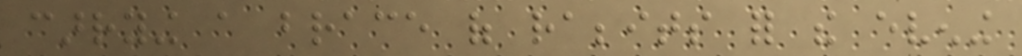carrying a brace of rabbits for the evening
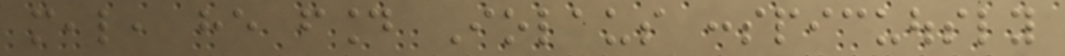meal, he found Iolaus conspicuously
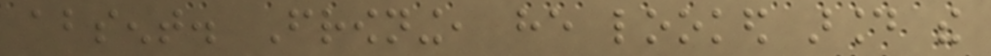absent. Frowning, he looked around the
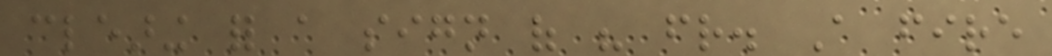clearing for a sign of his friend. A fire
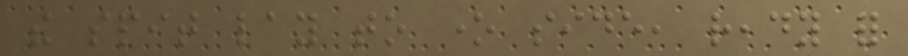the spit lay to one side, ready for
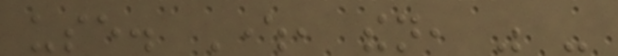use. Where, then, was -
